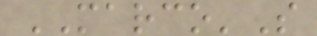MARCO'S
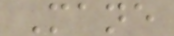Mane
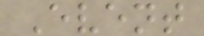Event
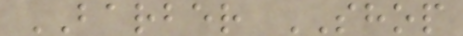BARBER SHOP
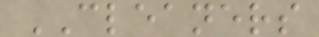CLEANERS
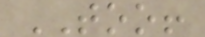TOO!
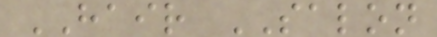HAIR SALON
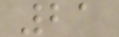21
